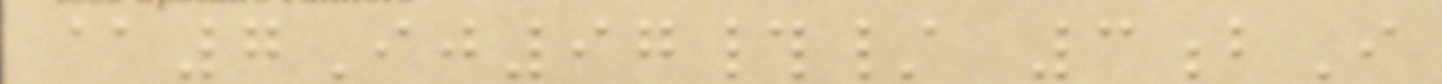@7Ij97#/ 3bI
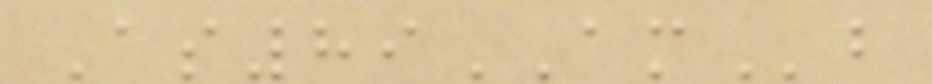As89AMb
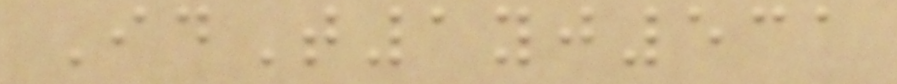IdT1yj531
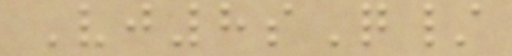Vj8sQ/
